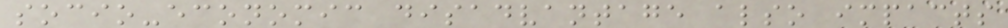socio-economic disadvantage also impacts
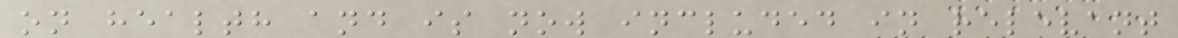on health and is now included in relevant
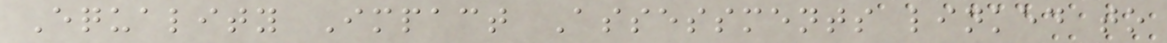Equality Impact Assessments linked to
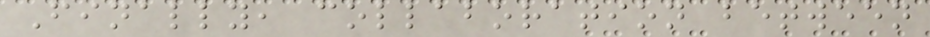Finally, collaboration between
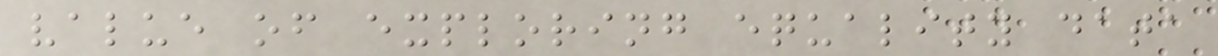value of exploring equality data
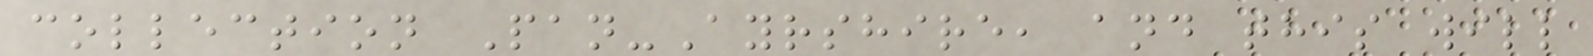collection Pan-Ayrshire, and this will
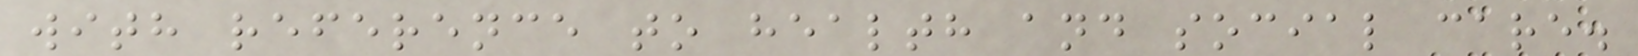with reference to health and social care.
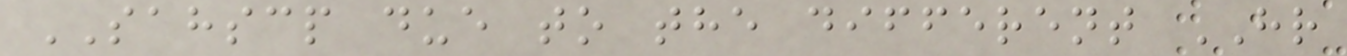SAHSCP due to the different HR
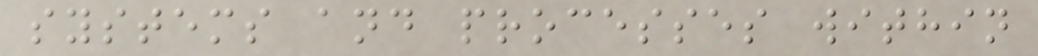systems and processes within
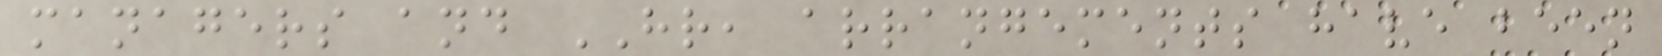managers and HR, arrangements have been
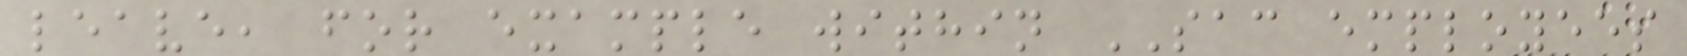leave, for example within SAC employees
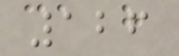126
